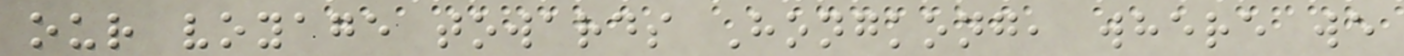our voyage towards Hongkong, where we
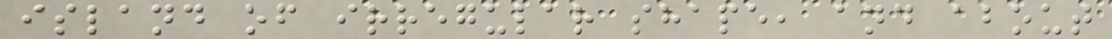island of irregular shape, and about
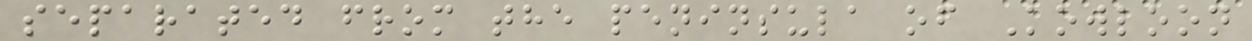separated from the peninsula of Kowloon
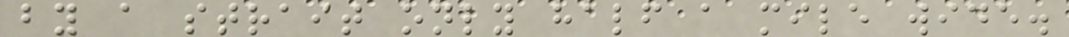by a strait only half a mile wide.
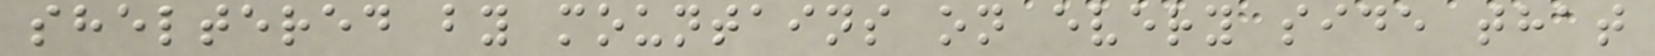sheltered by mountains on every side that
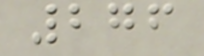276
